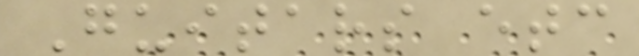Guitars etc
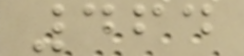464
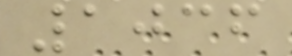1036
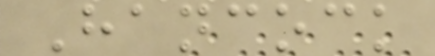Hancock
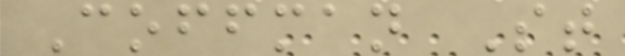Coffman St
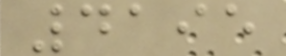4195
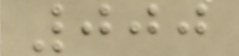000
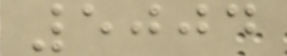5004
